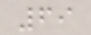69
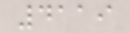4119
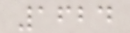1624
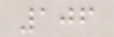106
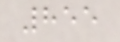855
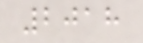2018
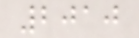2010
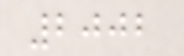2002
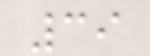39
